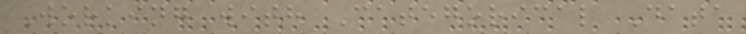Working with Categorical Data
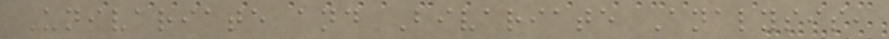Univariate and Bivariate Analysis,
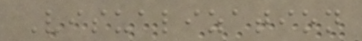Visualization
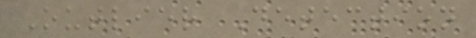Outlier Detection
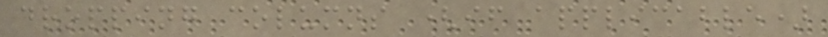dropping columns (if applicable)
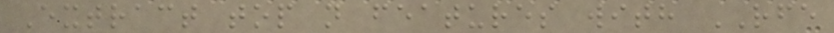Extract top n features with RFE
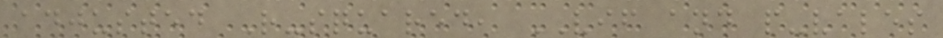adjusted R-squared, VIF and p-vales
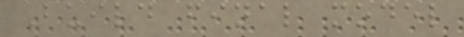Build final model
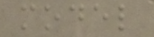model
